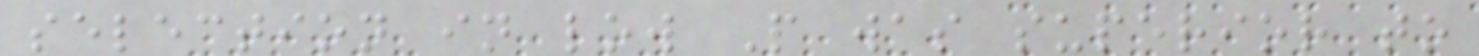selection in low P was superior to
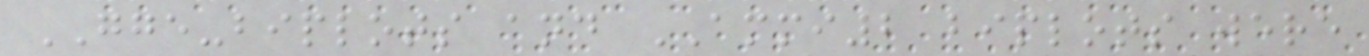GGE-biplots and AMMI2 biplots were
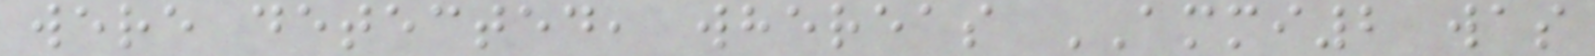were detected, whereas AMMI2 was
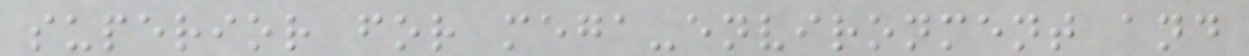superior for mega-environment and
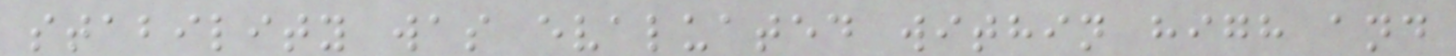stability was evaluated within high and
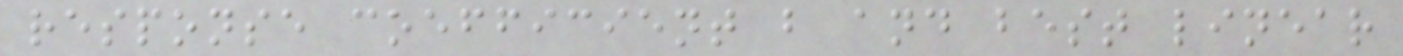response coefficient b and best linear
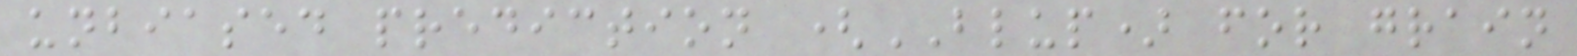unbiased prediction (BLUP) for grain
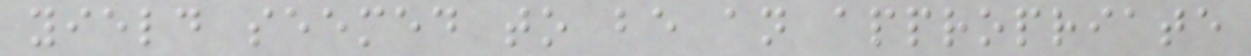yield seemed to be an appropriate
